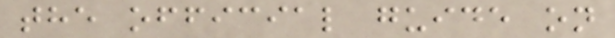the official guide on
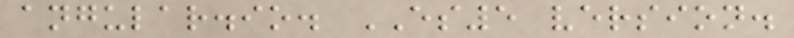angular.io. ES5 version.
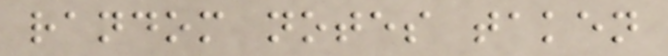random notes taken
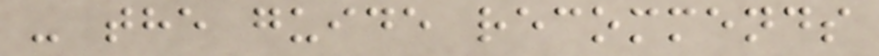- the guide recommends
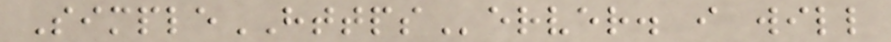SimpleHTTPServer. i will
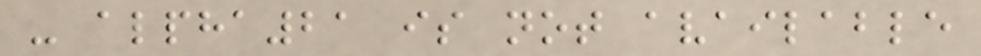- alpha21 is not available
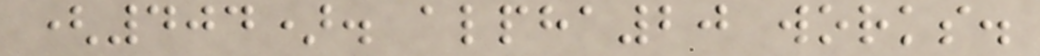(404). alpha20 works.
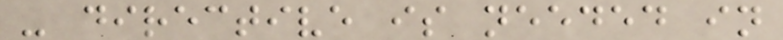- directive is needed in
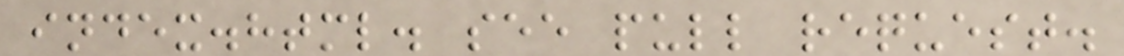index.html. see pull request.
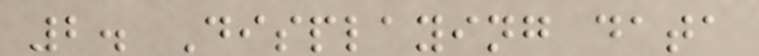2. Displaying data
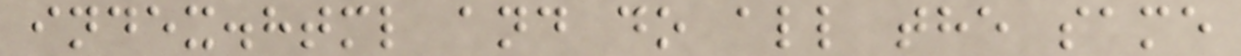index.html and do all the same
